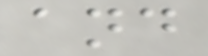and
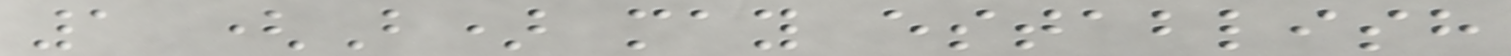1 (B) may establish
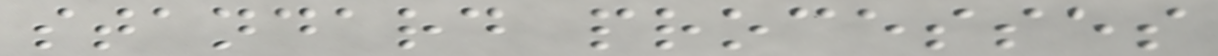standard processes
